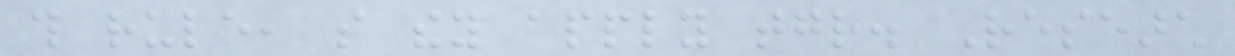this rule, so they apply together. Research
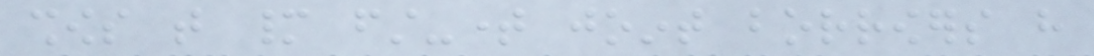shows that many first-time joint borrowers have
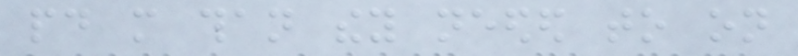paid more than they needed to on
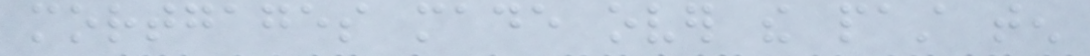mortgages made over the past ten
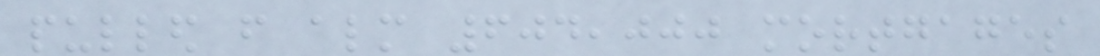pulled from almost 604,000 mortgages
